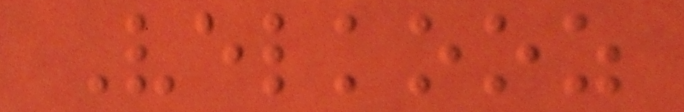Velkooz
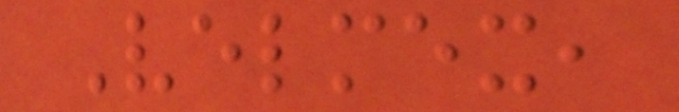Velmex,
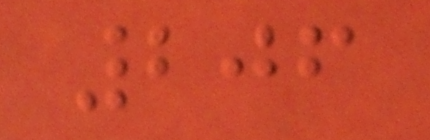206
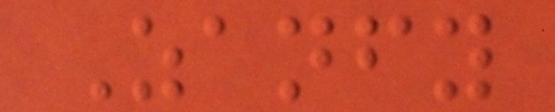Zanfy
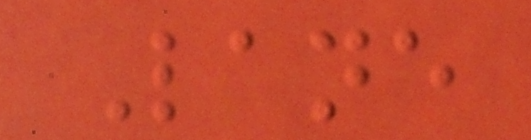Lane
